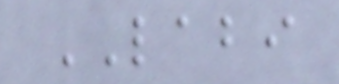LABI
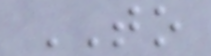TO
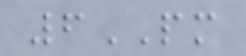6PM
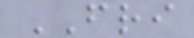FRI
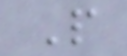P
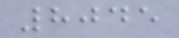8045
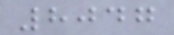8047
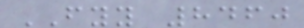FYY 8460
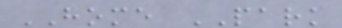HOME PARK
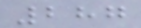287
